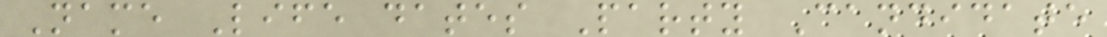Name Life dates Party Candidate
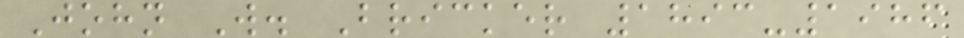John W. Bricker 1893-1986
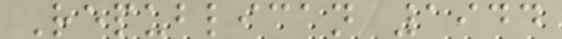Republican 1944
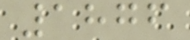1876
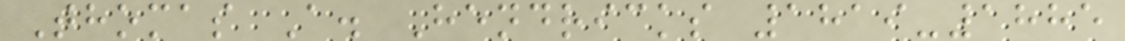Thomas A. Hendricks 1819-1885
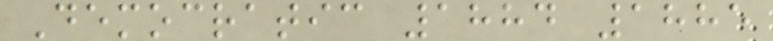Democratic 1884 1885
